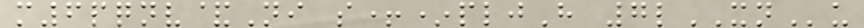m6pqnv&Ni s+*pljH 7lXNu
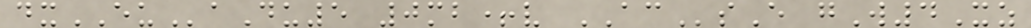dxEUaDu5 0mb+v ACsE gW4Xz
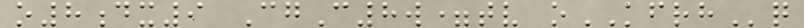o8dx9 CgC8w=tv oKFRHq
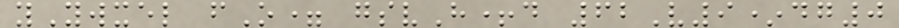yYwxel fO= gsvH+d 62V9*dg0
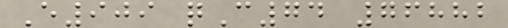E909 qC74 76882
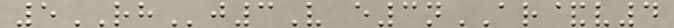5RHj3V e3nAR&v4
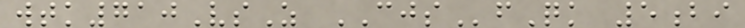wtk710VsZ CJSfQk 5bi
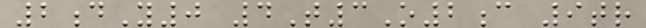2dY0 4T3O2c 9tr
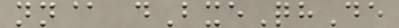nn@ dBxeQhDe
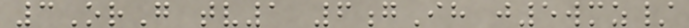3OrG tv1 6gIh j5wmz/
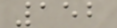152
